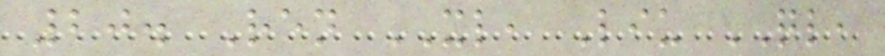20. Ren XL, Liu QL,
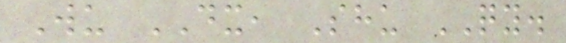Wu DX, Shu QY.
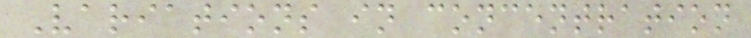Variations in concentration
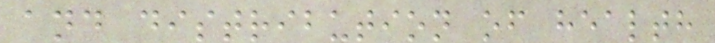and distribution of health
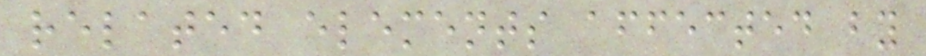related elements affected by
